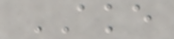AKE
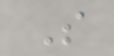S
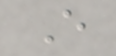E
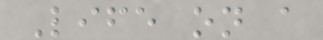Life on a
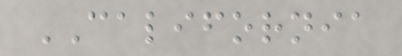CALIFORNIA
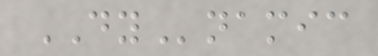DYnamic
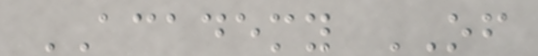ACADEMY OF
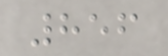856
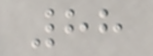88
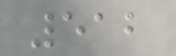512
